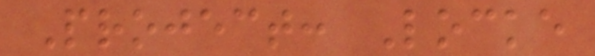Project: Locke
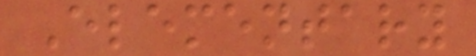Elementary
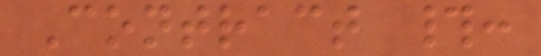Contract #:
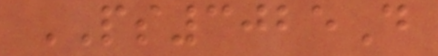PS3025D
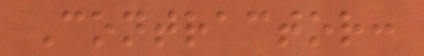Contractor:
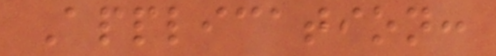Application:
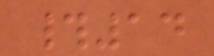#14
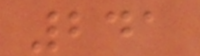241
